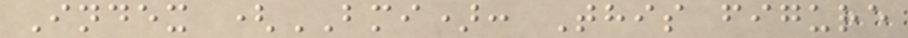Index (BMI): This figure
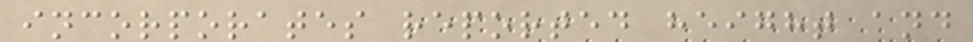incorporates reported height and
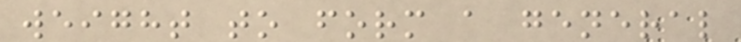weight to form a general
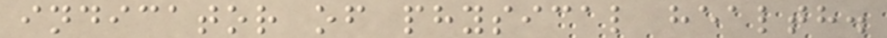indicator of physical health.
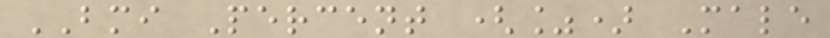BMI Percent (%) Male
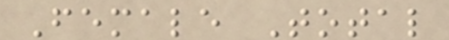Female Total
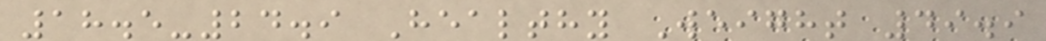18.5-24.9 Healthy Weight 49.9
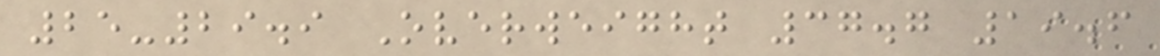25-29.9 Overweight 37.7 19.6
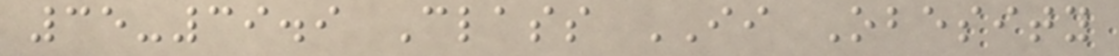35-39.9 Class II Obesity
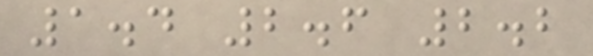1.4 2.6 2.2
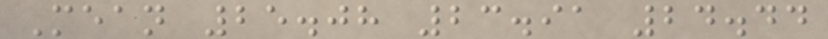Mean 25.08 23.91 24.44
